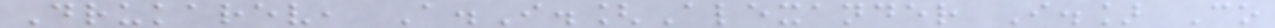Drukarev, A.I.[Alexander I.] Co
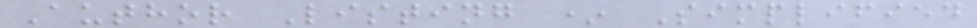Author Listing * Simplified
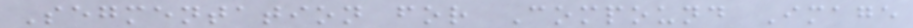Segmentation for Compound Image
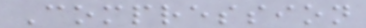Compression
